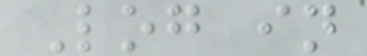Log in
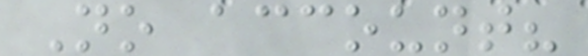No account?
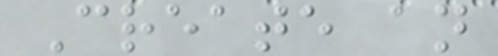Create an
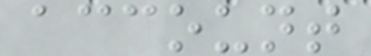account
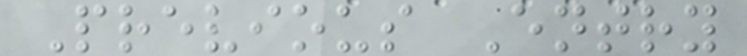Previous Entry
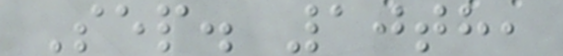Sep. 10th,
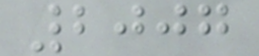2007
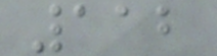112
